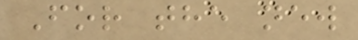For the new
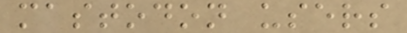mastodon users
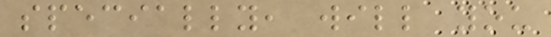specially, will you
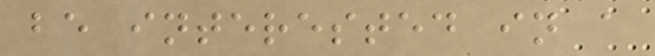be interested in a
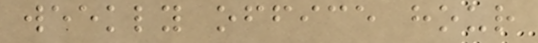weekly office hour
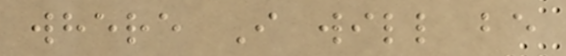where I will be
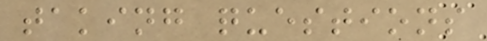taking questions
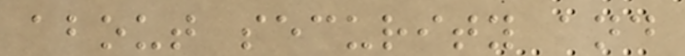about security and
